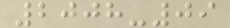2008-09
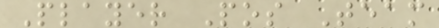Player Pos Team
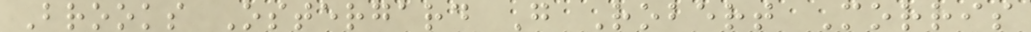Brooks Ostergard G Robert Morris
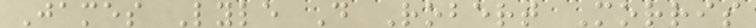James Lyle D Robert Morris
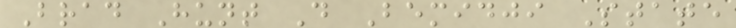Brad Hunt D Bemidji State
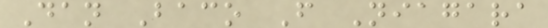Dan Baco F Niagara
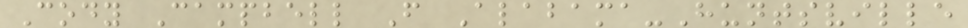Cody Campbell F Alabama-Huntsville
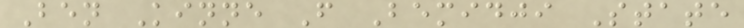Ben Kinne F Bemidji State
